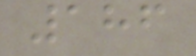186
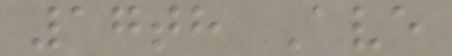17th Ave
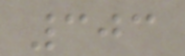303
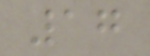17
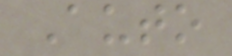Auto
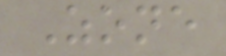Zone
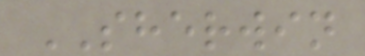SHERWIN
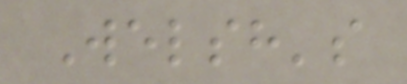Welsh's
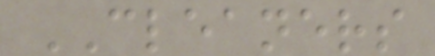CLEANERS
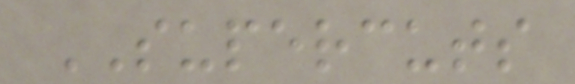SUPERCUTS
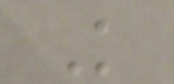K
